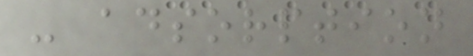- adsorption
